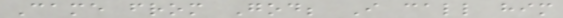Came from God; I call him
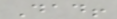Dad!
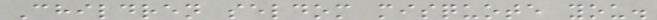Children seldom misquote you.
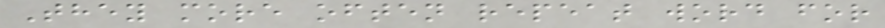They more often repeat word for
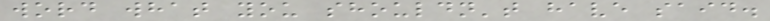word what you shouldn't have said.
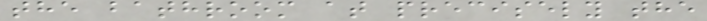the bathroom at precisely the
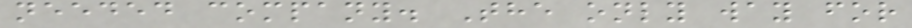needed company. The only way for
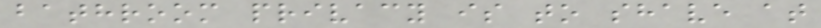bathroom privacy is to shave at
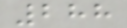288
